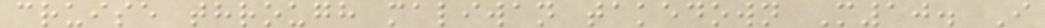cruise through maliwan takedown M10. I
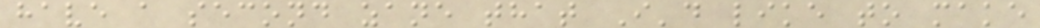have a second zane that I'd like to make
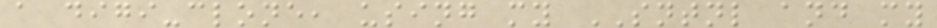a digi-clone, using my SNTNL and my
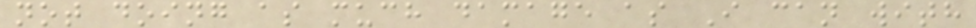not doing as much damage as I can with
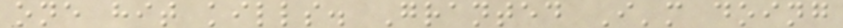one hit kills. Granted I'm doing
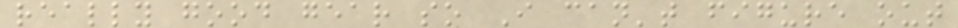really good gear so I can't figure out
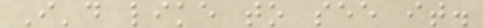I'd like to see it.
